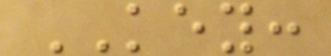KEY:
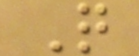Q
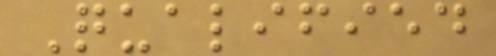Qualified
